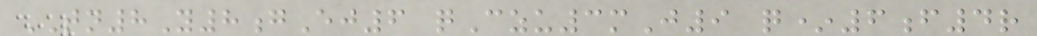TN8Y8gEj6 qCzu3mJ9 q*6f4r
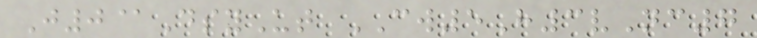J0@DsyUt CW5H3vNc7
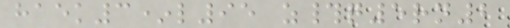haek3*l95 z#q5rn2
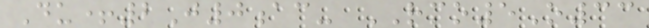Du+2J0ac- RMO5O33
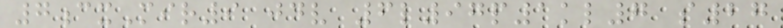7cxMir9 jdv 6l97p1kl7 s27
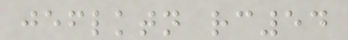jeflktn rc54
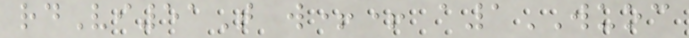rdVi51T w++ a1WUOC
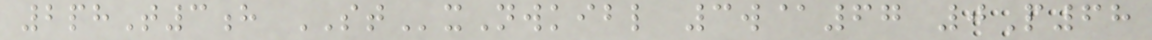2phT3h STxNwkibl 3w@67 0P68
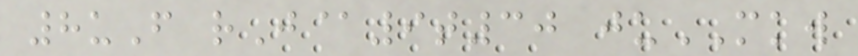8uF rJ@9t30 juMKW
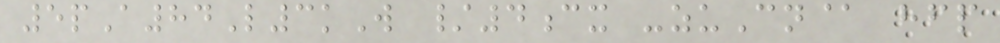5pA84L3kW /4cx -zuCn@ hfp
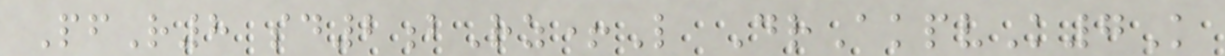PfR8 sd2bRz+L DrAkpvK7K
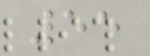55
